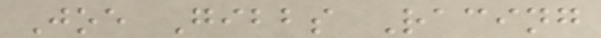Joe Gibbs Racing
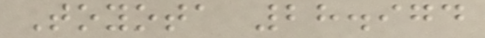Toyota 28.974
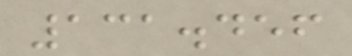131.456
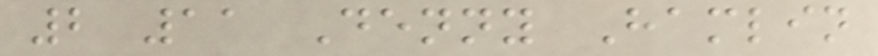2 11 Denny Hamlin
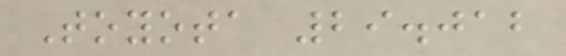Toyota 29.012
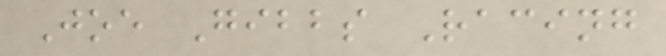Joe Gibbs Racing
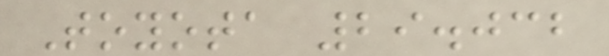Toyota 29.032
